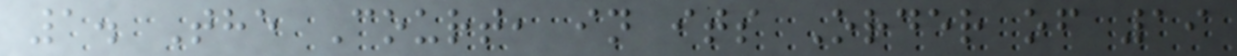1. The Court, in its Order of 19
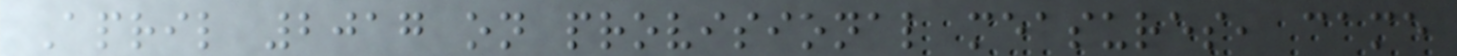April 2017 on provisional measures, came
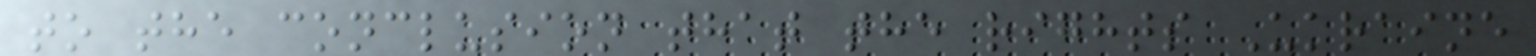to the conclusion that the rights Ukraine
